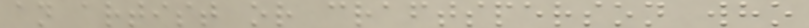an artist or craftsperson who
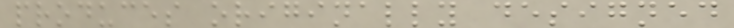produces originally designed
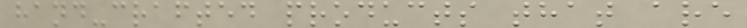hand-crafted products that are
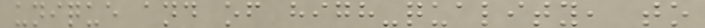unique and of high-quality, to
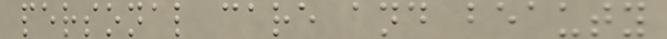personal care and beauty
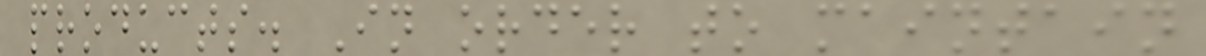products. In order to maintain
